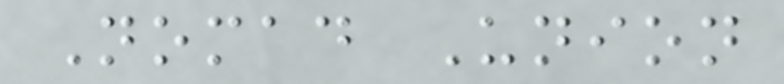Nomad Union
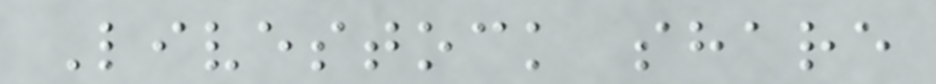Livestock share
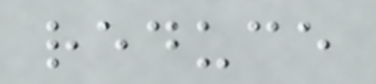reduce
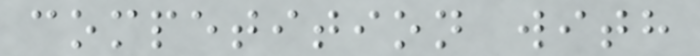competition with
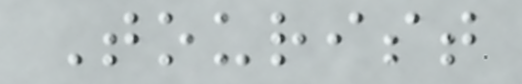Tourist
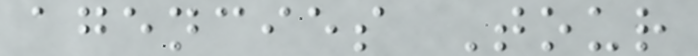agencies Tour
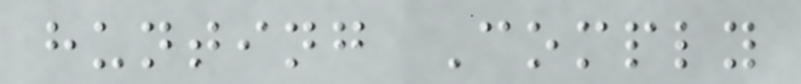hunting Comply
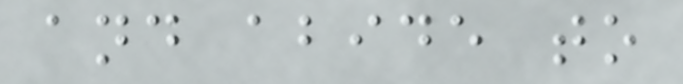and abide to
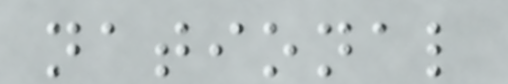national
